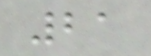21
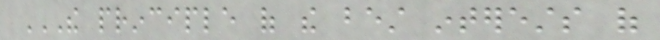THE PRINCIPLE OF THE BEST INTERESTS OF
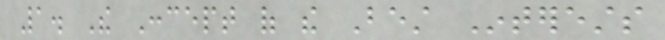1. The Concept of the Best Interests
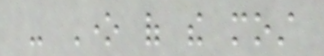- One of the most
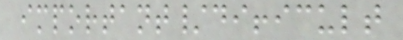important/difficult
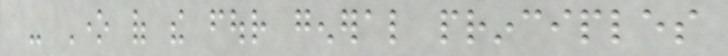- One of the four general principles
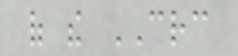of the CRC
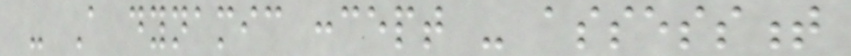- A dynamic concept - assessment
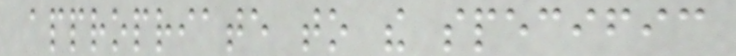appropriate to the specific
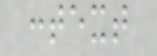context
